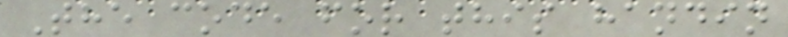The code for this handin
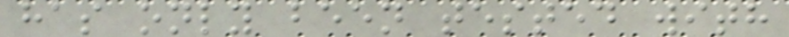has only been tested with
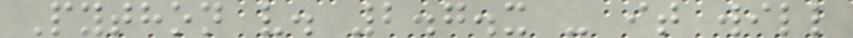Python v. 2.7.x - it will
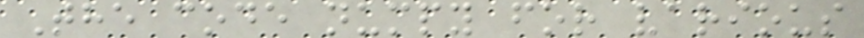The code numpy for various
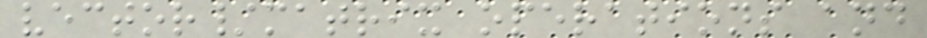vector/matrix operations and
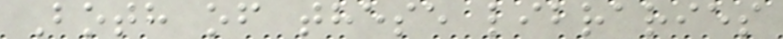Both of these libraries
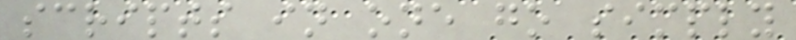scripts in one go simply
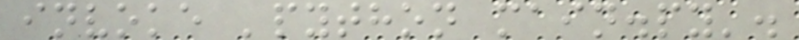invoke 'python main.py'.
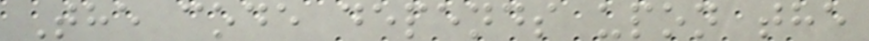The code depends upon the
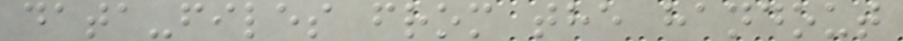data-files from the handout
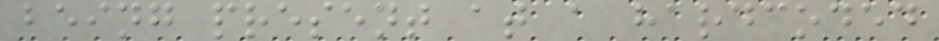being present at a hardcoded
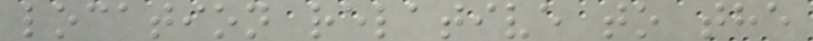location relative to the
